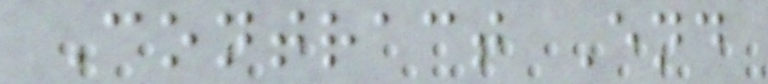Contract End
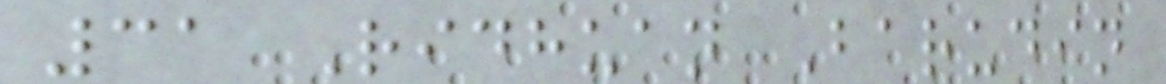31 Ridhuan Barudin
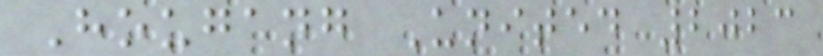Hougang United 2023
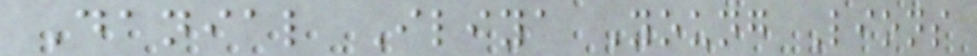Danial Iliya Young Lions
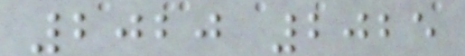2020 2025
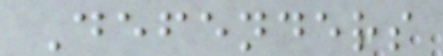Defenders
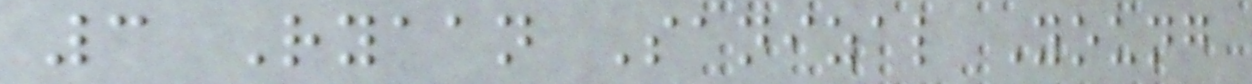3 Ryaan Sanizal Young
